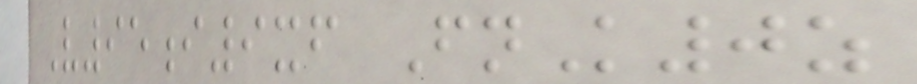V95i9xf FnK0z
